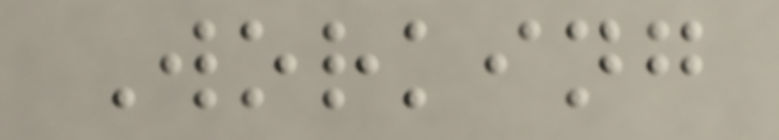Working
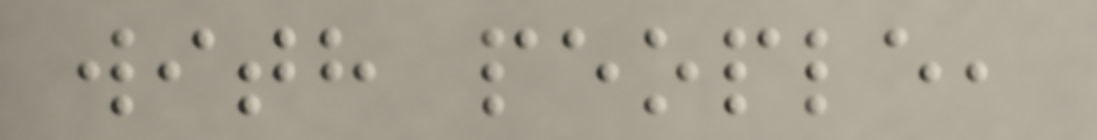with people,
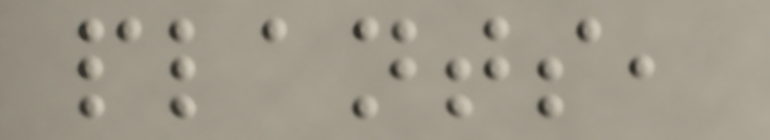plants,
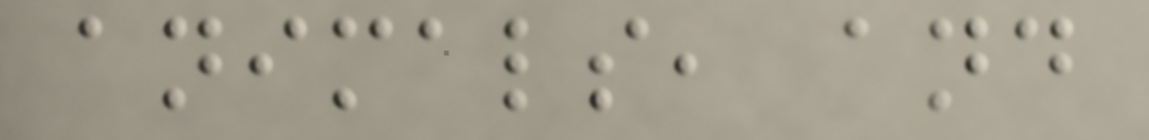animals, and
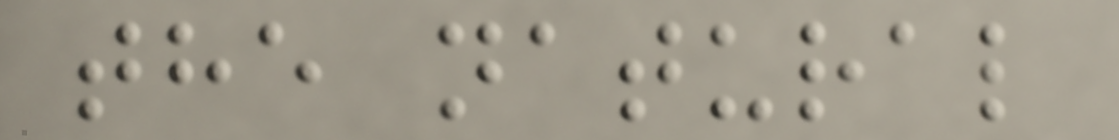the natural
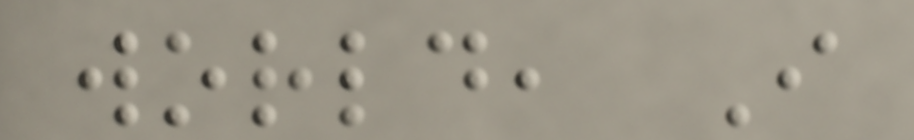world, I
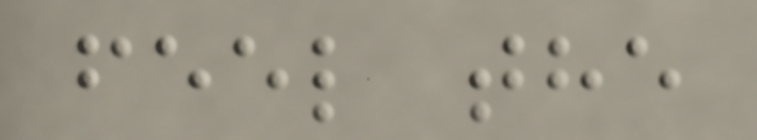feel the
